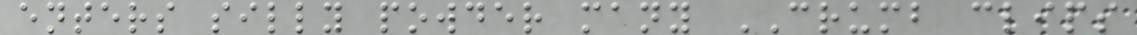enters silly powder many CRUMB clips
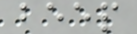beep
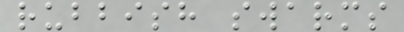rubbish swarms
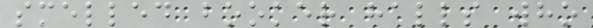smelled booker halls who
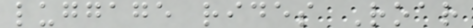luggage rides Roar
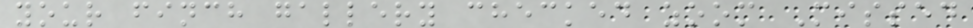your finch gallery checked zoom Missed
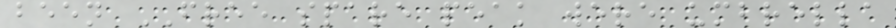been FREE spare peak were umbrella
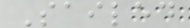Sailed
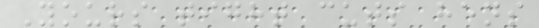Yours tight cuts hens
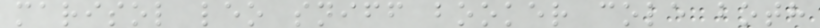marisol leo sniff booker cole both
